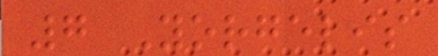7 Yorgelis
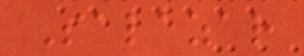Salazar
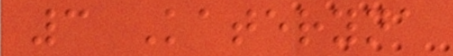3 Kateryna
